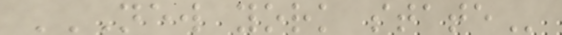NEW YORK STATE
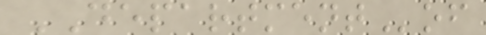DEPARTMENTof
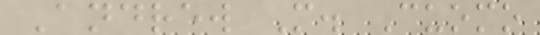Andrew M. Cuomo
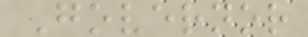Governor
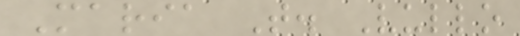Maria T. Vullo
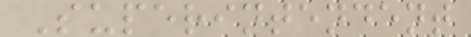Superintendent
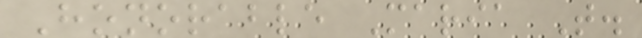Honorable Maria T.
